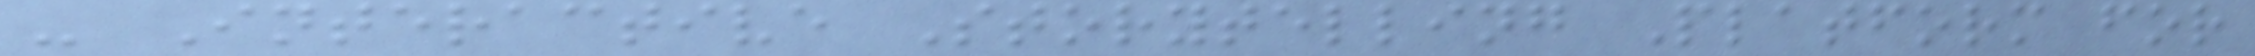- Interactive Storytelling Platform for
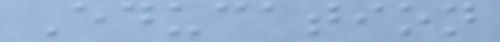Education
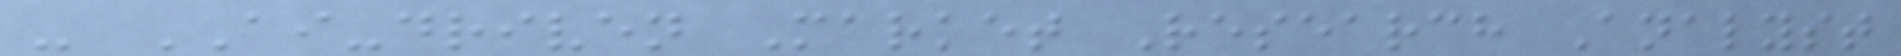- AI-driven Market Research Analyst
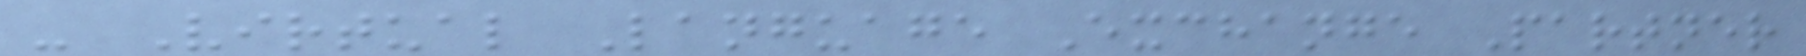- Virtual Language Exchange Partner
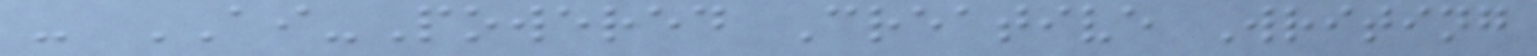- AI-Powered Creative Writing
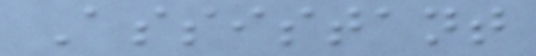Assistant
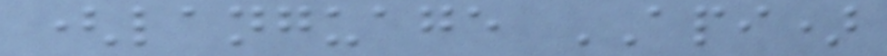(language API)
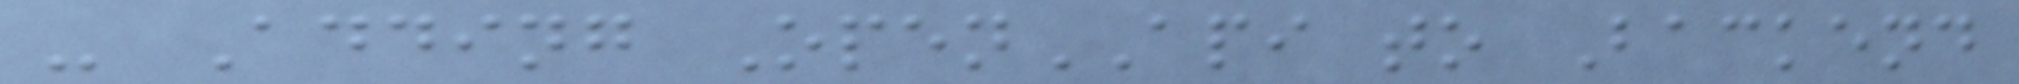- Adding OpenAPI to Backend
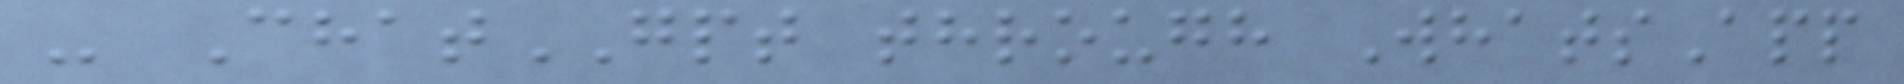- ChatGPT through WhatsApp
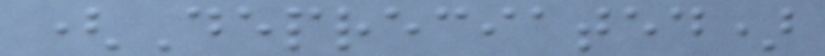(Depreciated)
